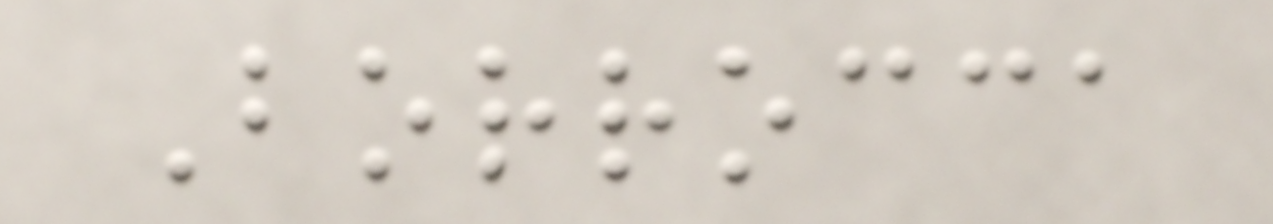Borrocca
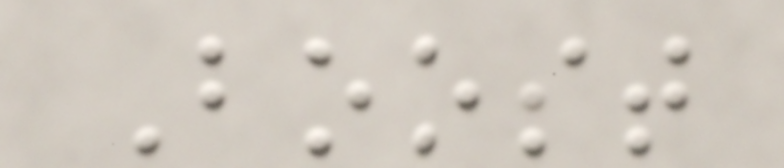Boost
